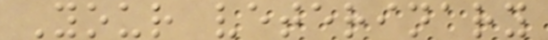Your veterinary
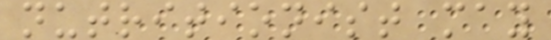nutritionist may
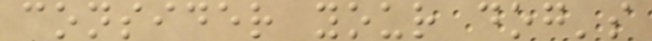consider your dog's
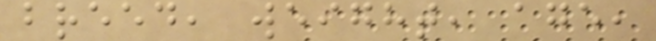breed, weight, age,
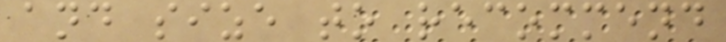and size to recommend
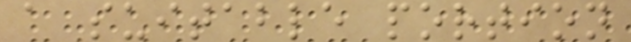a suitable portion
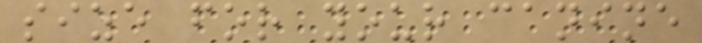size for your canine
